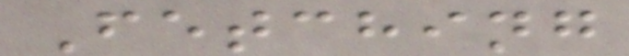Fetching
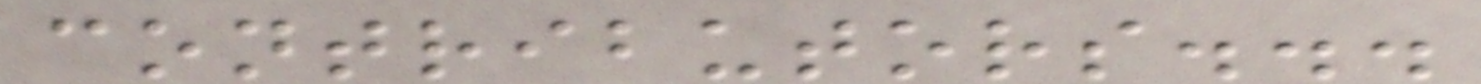contributors...
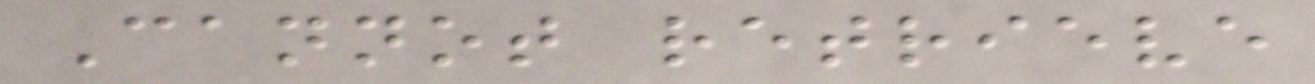Cannot retrieve
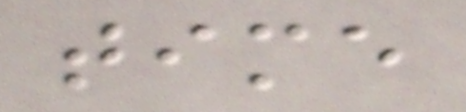time
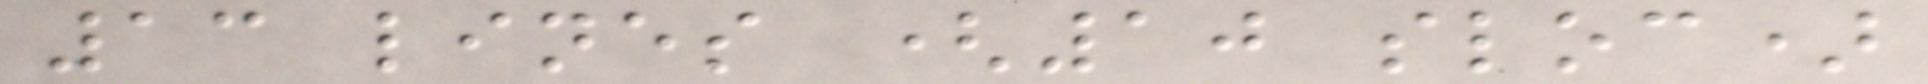13 lines (10 sloc)
